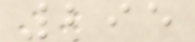295
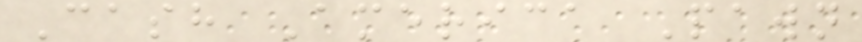Cash America Pawn
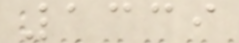1339
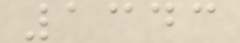1343
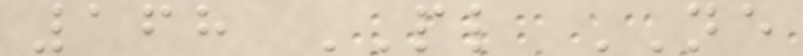168 PL NE
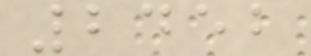2452
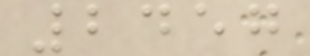2457
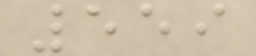559
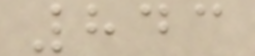843
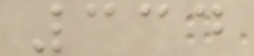334
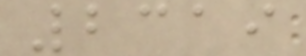2319
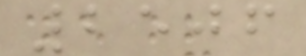2506
